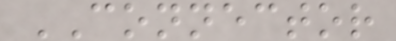CONNECTOR
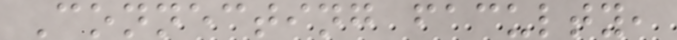Connecting faculty,
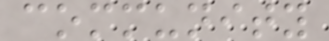community
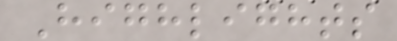Highlights
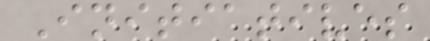Initiatives
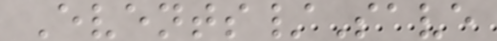Events/Save
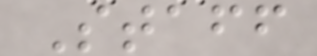Staff
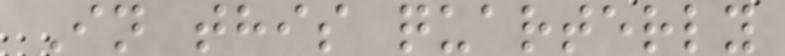In this quarterly
